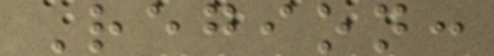Region:
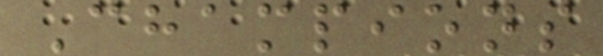Champions
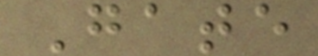Gate
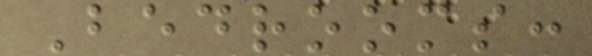Bedrooms:
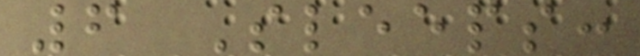6 Sleeps:
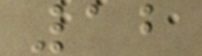12
